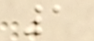1
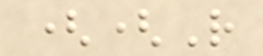((R
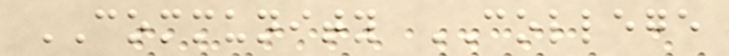COMMUNITY COLLEGE
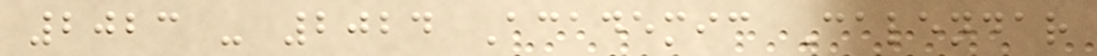2023 - 2024 Academic Calendar
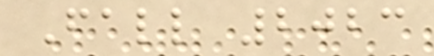Fall 2023
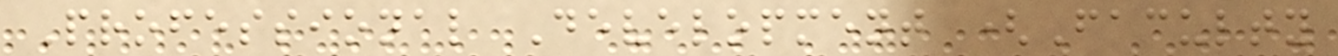Professional Development (Faculty
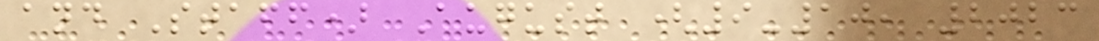and Staff) August (9-10, 2023
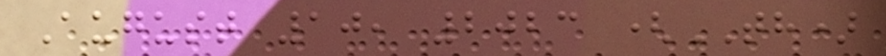August 10, 2023 (TH)
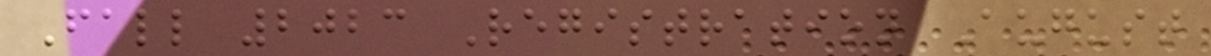Fall 2023 Registration August
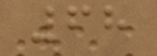68
